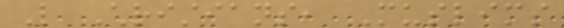Like Christians, Muslims
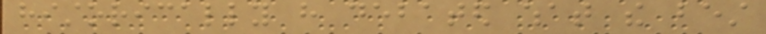historically have debated what the best
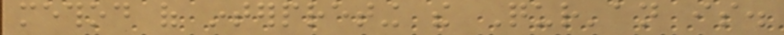method of interpreting the Qur'an is.
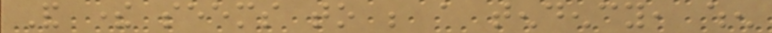And there seems to be a tendency, when
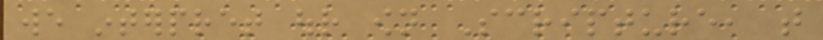we interpret our own Scripture, that
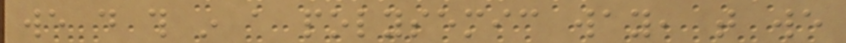we do this in a polysemic way, that we
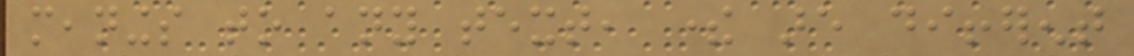meanings to any text, there are different
